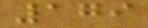179
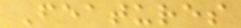Features
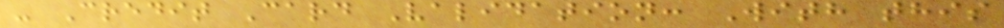- Credit Card Validation: With this
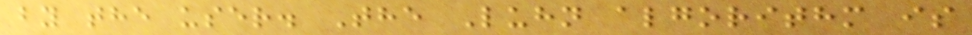by the user. The Luhn algorithm is
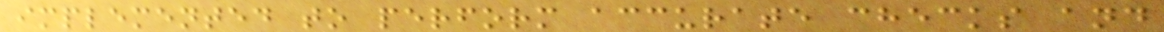implemented to perform accurate checks and
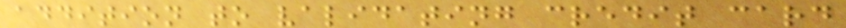addition to validating credit card
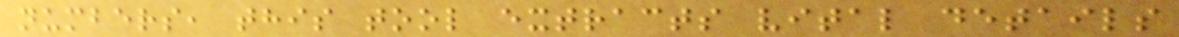numbers, this tool extracts vital details
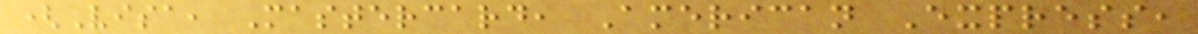(Visa, Mastercard, American Express,
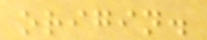origin.
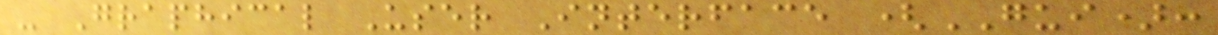- Graphical User Interface (GUI):
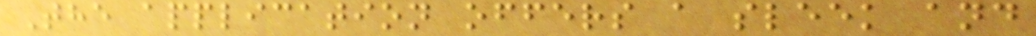The application offers a sleek and
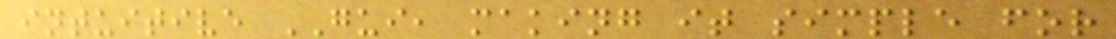intuitive GUI, making it simple for
